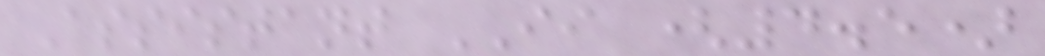Assistant II (4.5)
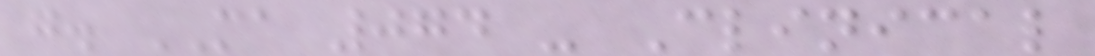g. MA 074 - Clinical
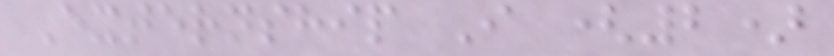Externship I (2)
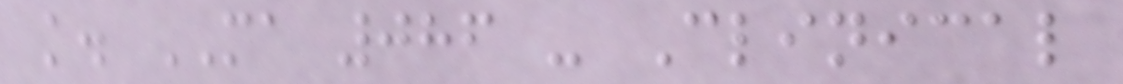k. MA 086 - Clinical
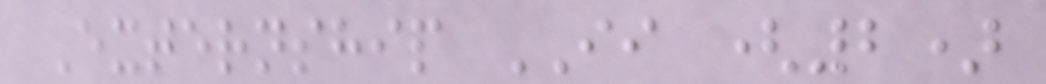Externship II (2)
